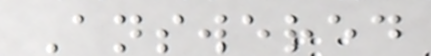Answered
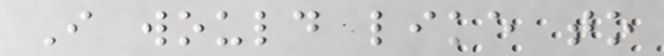I would like to
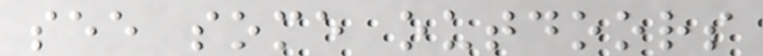see some outdoors
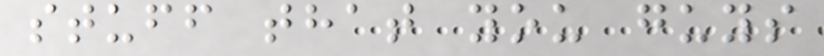stuff that you guys
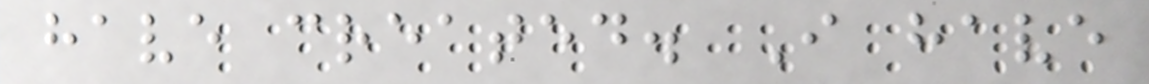have created. I have
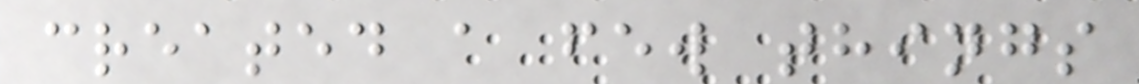created a few things
